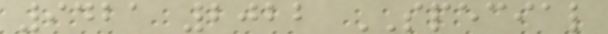9421 2022 SPECIAL
